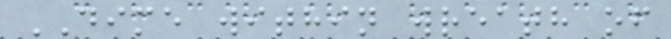DIME within wreath of
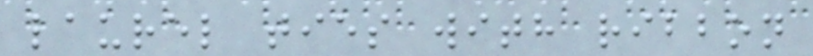laurel ties with ribbon
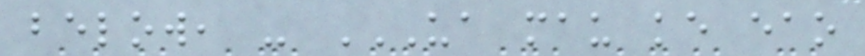below, - UA MAU KE EAO
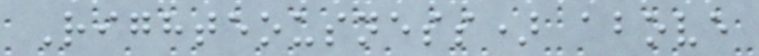Righteousness) above
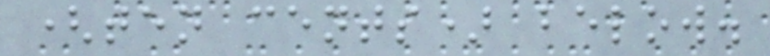(ten cents) below.
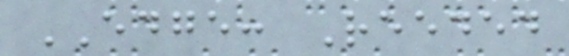EDGE: Reeded
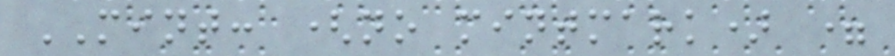MINT: (no mintmark) =
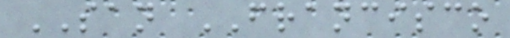SAN FRANCISCO
